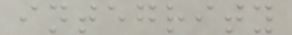integrity
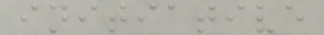initiative
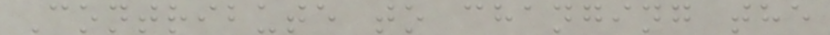Contribute to changing the
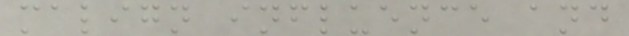malign influence and
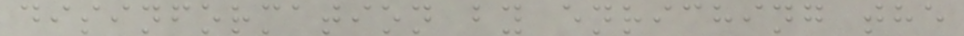disinformation by enriching the
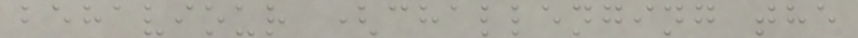behaviour (challenging the
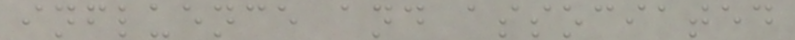influence and associated
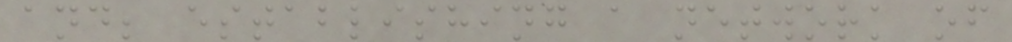and; establishing a network of
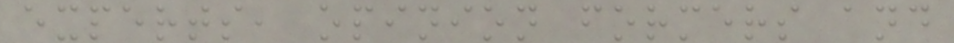experts, opinion formers and
